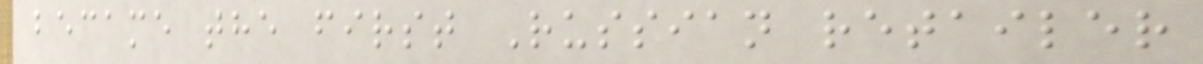became the first Russian retailer
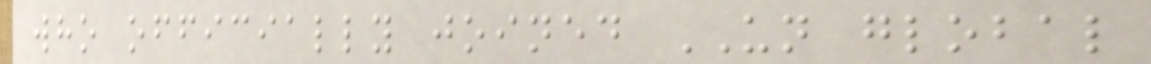who officially joined UN global
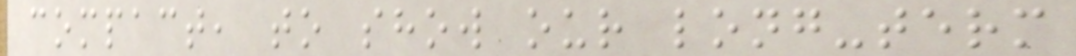compact, to show our long-term
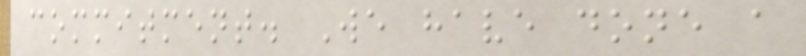commitment. We have done a
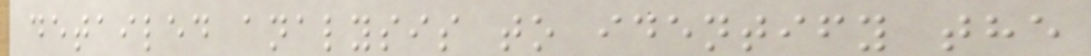detailed analysis to identify the
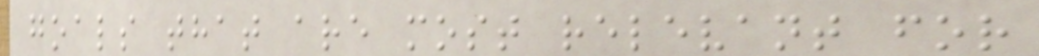goals that are most relevant for
